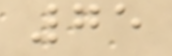75
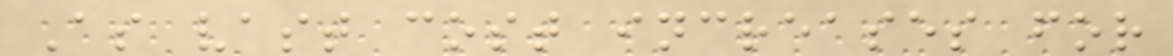As vast cost increases for
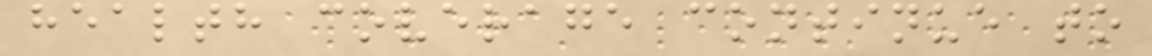health coverage continue to
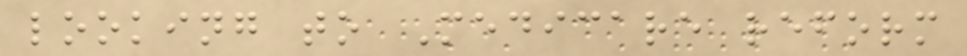looking to Medicare reform
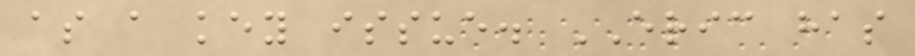as a key issue. ERIC has
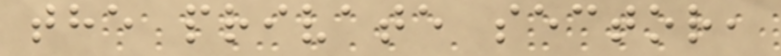the private sector,
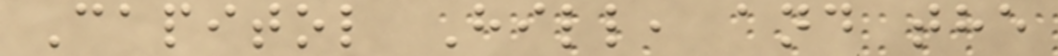Capitol Hill, and the
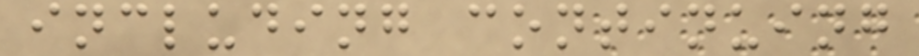including continuing
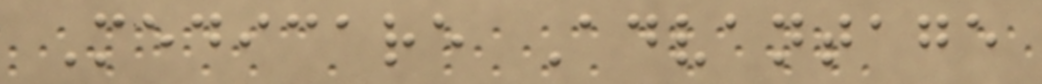Medicare Advantage
